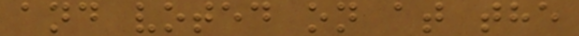and voted on at the
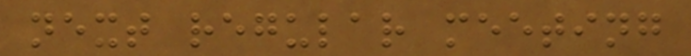next regular meeting
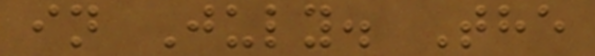in July. The
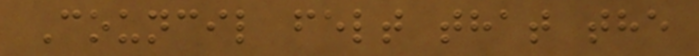Council felt that the
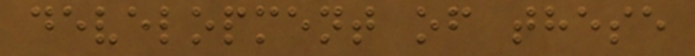development of these
